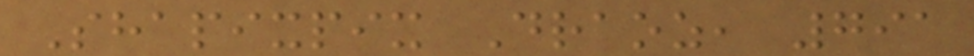Shapixpix Draoz, 791
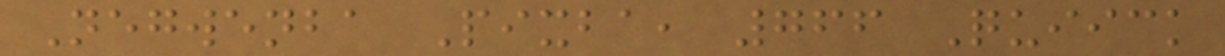Negwenba Pixba, 766 Quiick
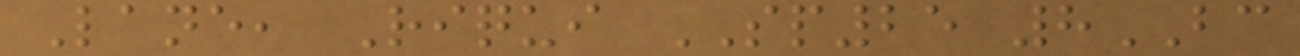Lane, Riqui SP25 8BC
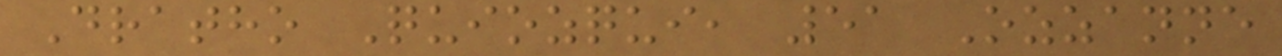Dratho Quiozqui, 51 Ozzanne
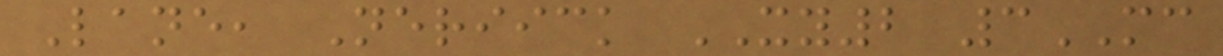Lane, Neriick XY2 3MC
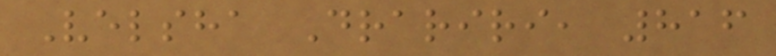Velsha Drariri, 816
